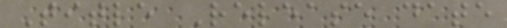Title Release date
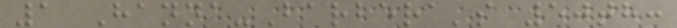1 Hanna-Barbera's 50th:
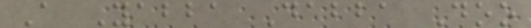A Yabba Dabba Doo
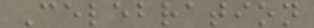Celebration
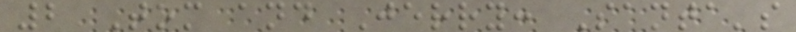2 Tom and Jerry: Santa's
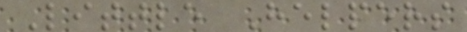Little Helpers
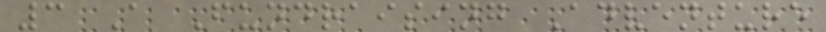3 A Fundraising Adventure
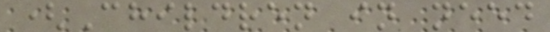(Children in need
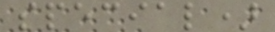special)
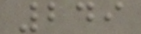249
